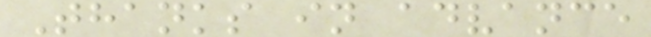Thanks in advance
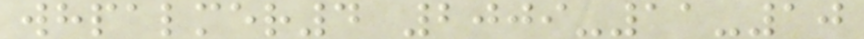whpalmer4 2009-11-10
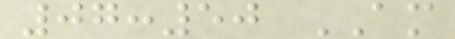07:50 AM
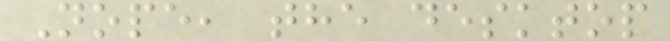Nope, the desktop
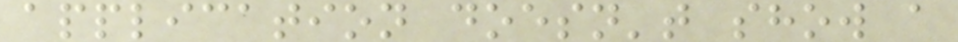application doesn't show a
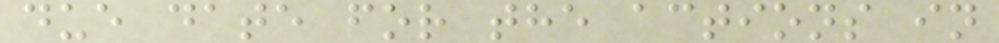due date for the actions in
